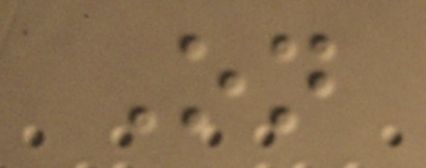On
